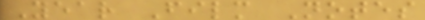Year Film Notes
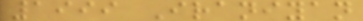1999 Iraniyan
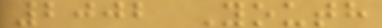2002 Youth
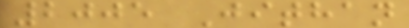2005 Jithan
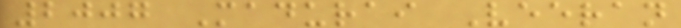2007 Madurai Veeran
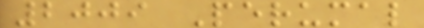2009 Perumal
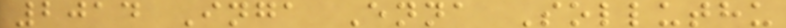2014 Inga Enna Solluthu
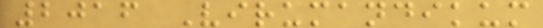2016 Virumandikum
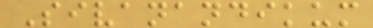Sivanandikum
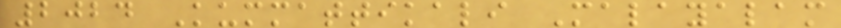2024 Kummattikali Malayalam
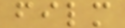film
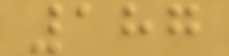187
